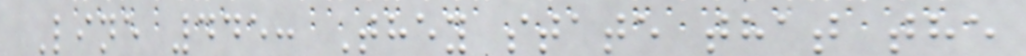Line 445: They state that the
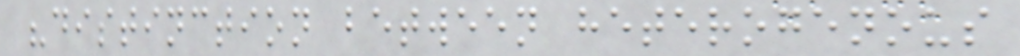"distinction between heterogenous
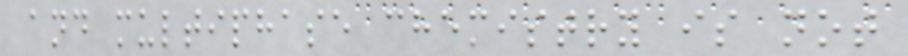and multiphase chemistry is not
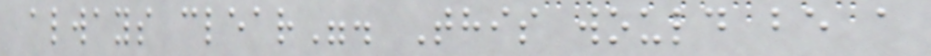always clear". This would be a
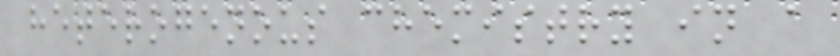heterogenous chemistry in a
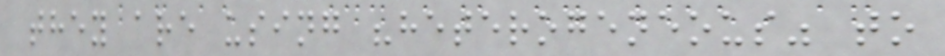they are using "heterogeneous" to
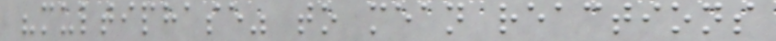"multiphase" to mean reactions
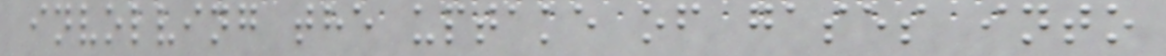involving the uptake of gases into
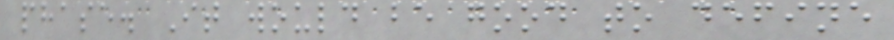phase. It would be good to define
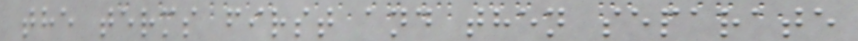the terms first and then separate
